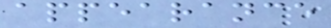appearance
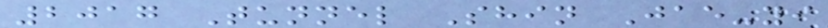2017 Tunnel Shin Jae-yi
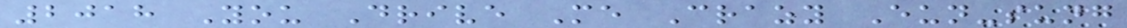2018 You Drive Me Crazy Eun-sung
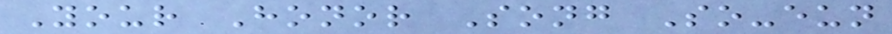Your Honor Song So-eun
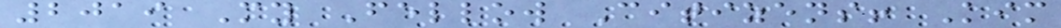2019 My Fellow Citizens! Kim
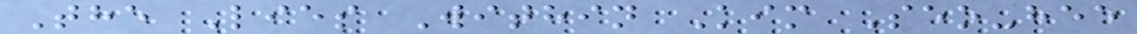The Lies Within Kim Seo-hee
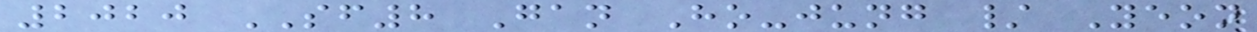2020 SF8 Gan Ho-jung / Yeon
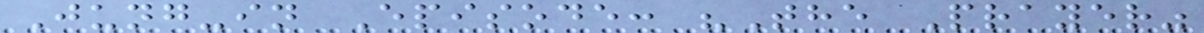Jung-in Episode: "The Prayer"
